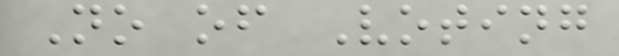No of Voting
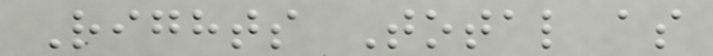Rights Total as
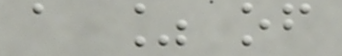a % of
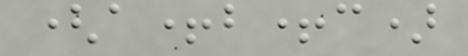(a+b+c)
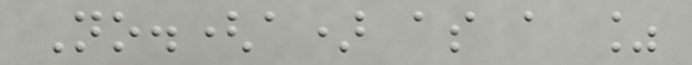No.(a) as a %
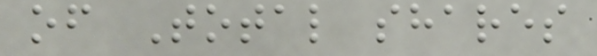of Total shares
